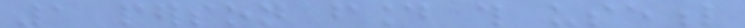1 person found this useful
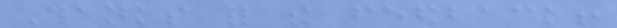Thanks for the feedback!
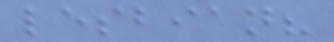lesbian?
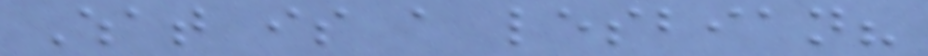What is a lesbian?
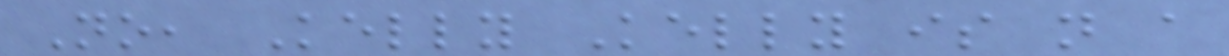No, Kelly Kelly is not a
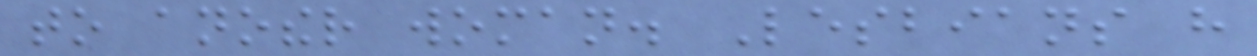to another woman. Lesbians have
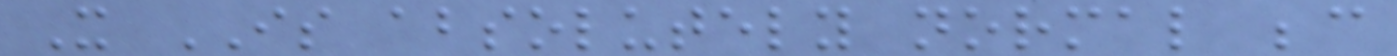It IS absolutely normal because
